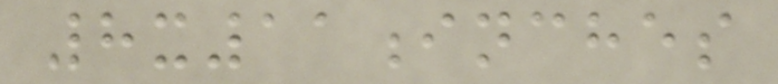8x11inches
